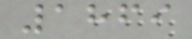1869
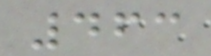463
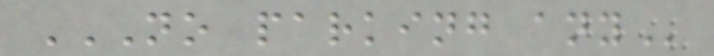NO PARKING ANY
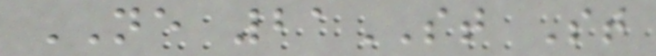NE 21ST St
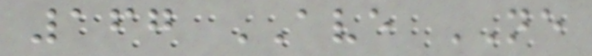167 AVE NE
